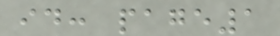id: page1
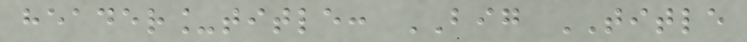header_title: BIG TITLE
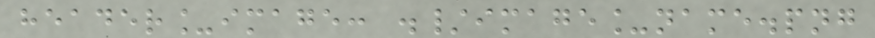header_image: ./image_name.png
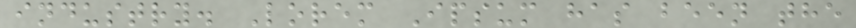industry. Lorem Ipsum has been the
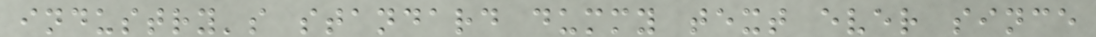industry's standard dummy text ever since
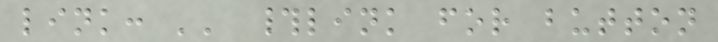link: '' #link for button
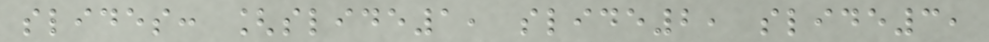slides: [slide1, slide2, slide3,
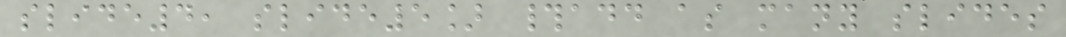slide4, slide5] #add as many slides
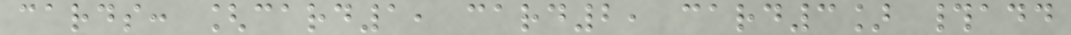cards: [card1, card2, card3] #add
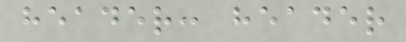header: header
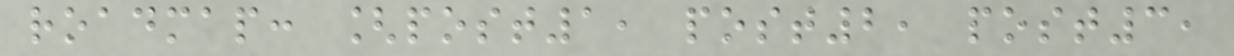roadmap: [post1, post2, post3,
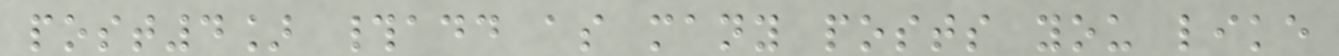post4] #add as many posts you like
